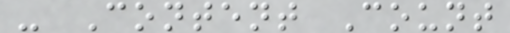- Content Count
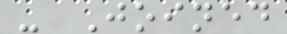- Joined
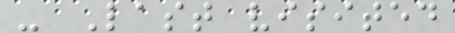- Last visited
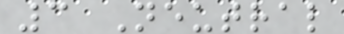3 Neutral
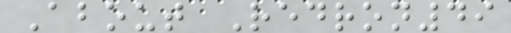About Redron49
